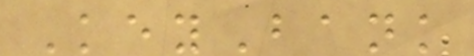KeyBank
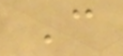C
